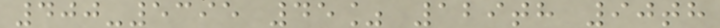400-5395 45% 129th 90th
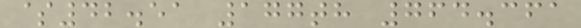$42.51 177th 764.361
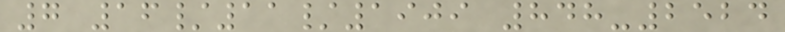7 16/11/1909 848-2524
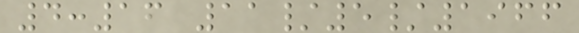4:16 11/5/1966
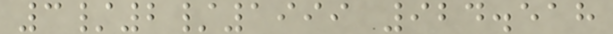3/2/1999 924.518
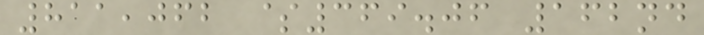811,062 $369.06 162nd
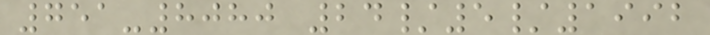751-8080 24/5/1992
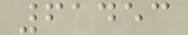61453
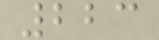223
